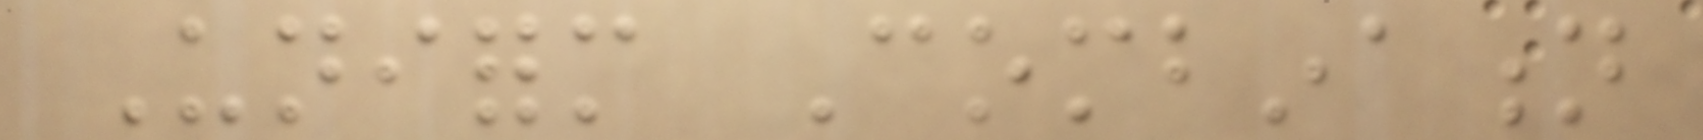Uniform Combination
